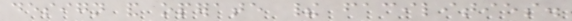design and operate their facilities.
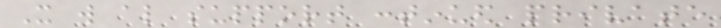It will also support continued private
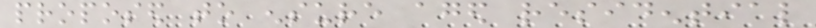proposed to ensure aged residential
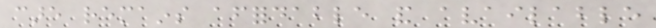care remains affordable and available
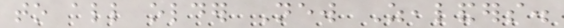to all older New Zealanders.
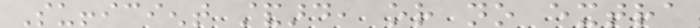Sufficient standard, or no extra
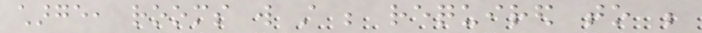charge, rooms will still be required to be
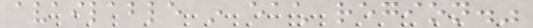available in each region."
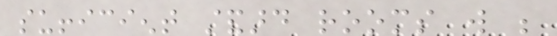sufficient standard rooms will be
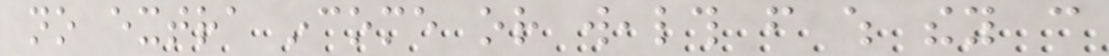no extra income or wealth from which they can
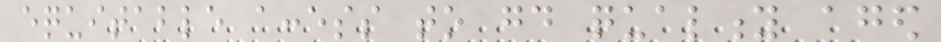equitable access to good quality aged
